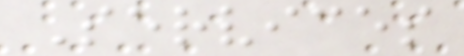Services
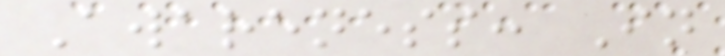Awareness: In
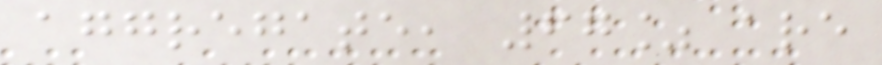aggregate, 67% are
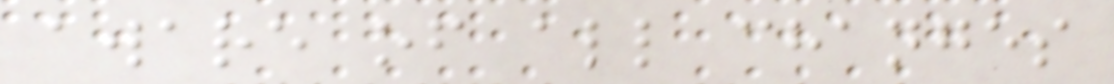aware of all changes
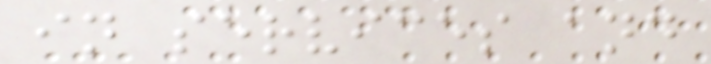in services and
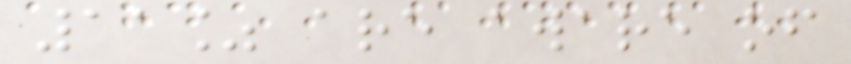11% are aware of
